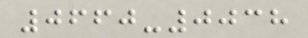0660-0038
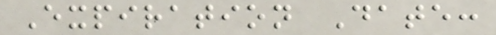Expiration Date:
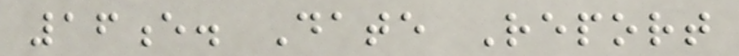16e. Date Report
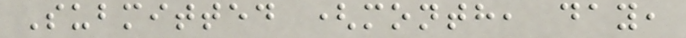Submitted (month, day,
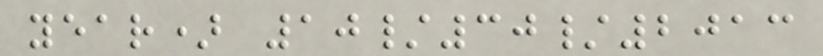year) 10/30/2013
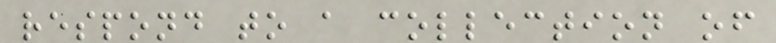respond to a collection of
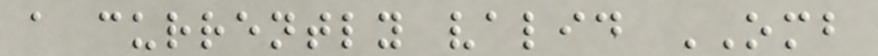a currently valid OMB
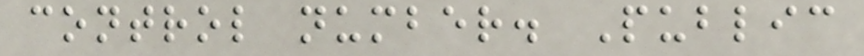control number. Public
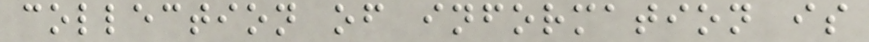collection of information is
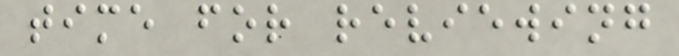time for reviewing
